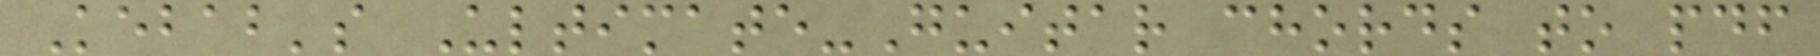Kebab's Ultimate-Guitar chords to pdf
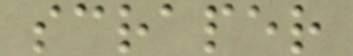scraper
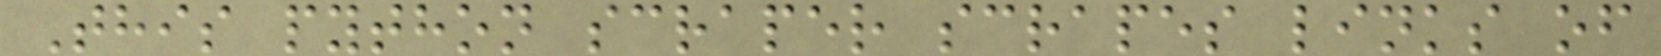This python scraper scrapes links of
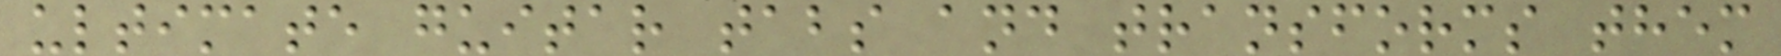ultimate guitar tabs and transforms them
